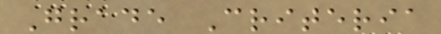Grade Criteria
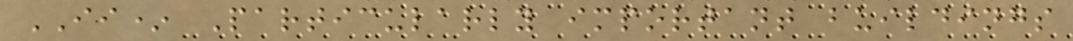II* Particularly important buildings
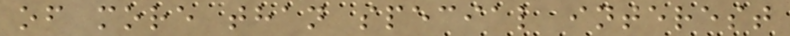of more than special interest
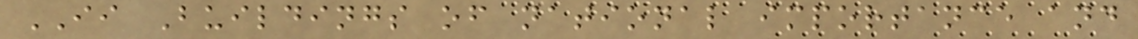II Buildings of national importance and
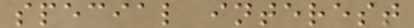special interest
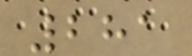281
